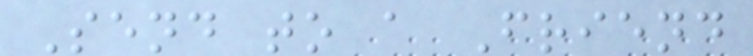Send to a Friend
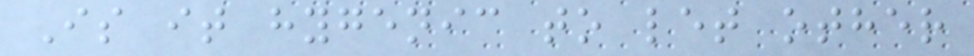Is it hygenic to let other
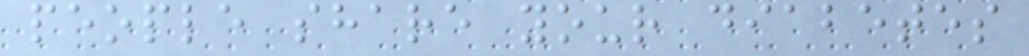people share your diabetes
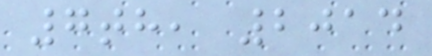7th, 2014
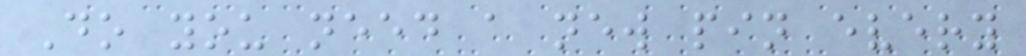Do you need a new pin every
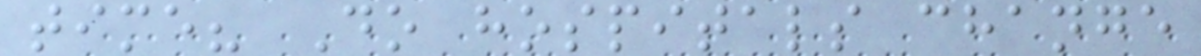time? Do hospitals change
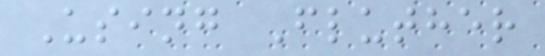Using Fluther
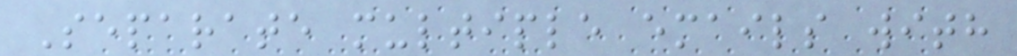Separate multiple emails with
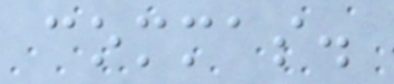commas.
